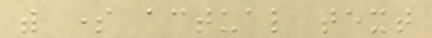with some actual text
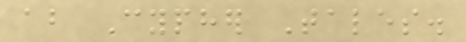about Cypher Tales.
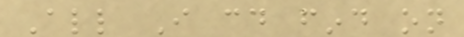All I could find on
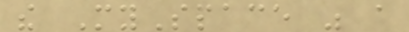the MySpace was a
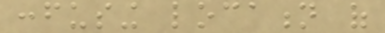confusing location of
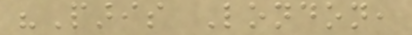"Paris London,
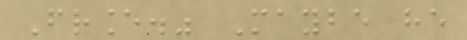France." Maybe he
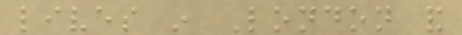lives in London and
